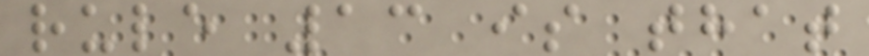rule 13 is that
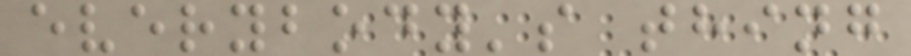everybody's thing
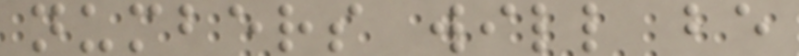numbers will be
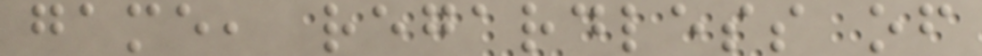game, regardless of
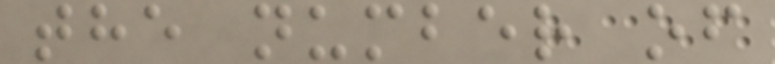the number of
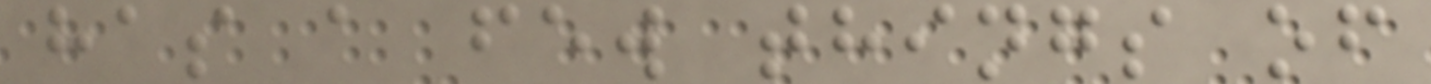has a few things of
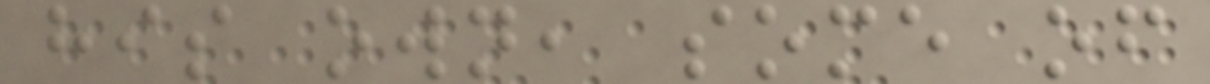his own, some of
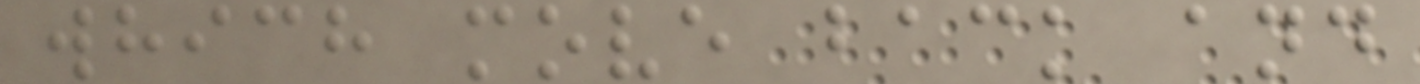which move back and
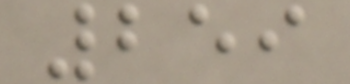259
